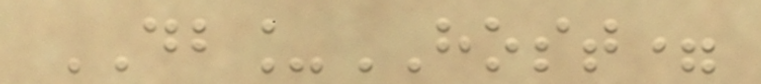DB_HOST=
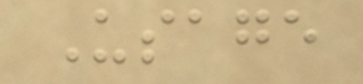Usage
